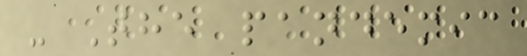- The pandemic
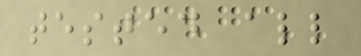tested all
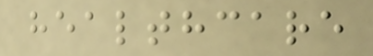healthcare
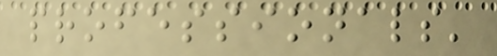professionals'
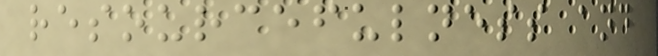resourcefulness and
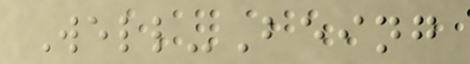Well-Being
